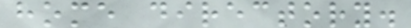home directory.
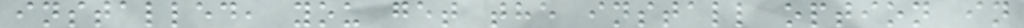installed, you get the install option in
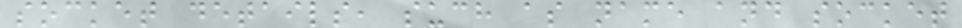socket details, such as name and socket
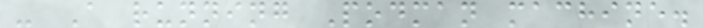- A running Podman machine.
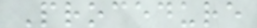Procedure
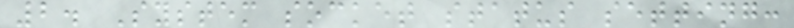2. System socket status setting:
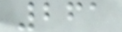261
